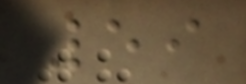59
